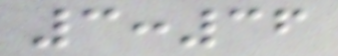3:36
